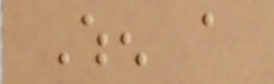When a
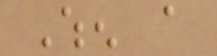When a
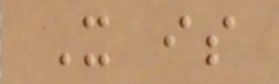It is
